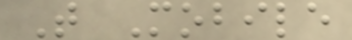T Mobile
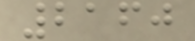2160
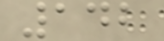142
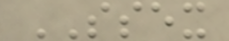SSEX
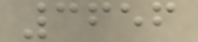3656
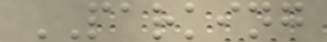PARKING
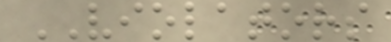VIOLATORS
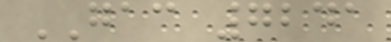GAC 7241
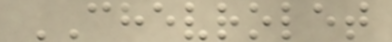CHEVROLET
